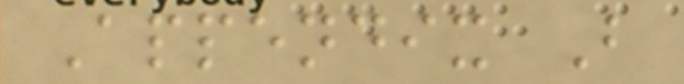Appendix B
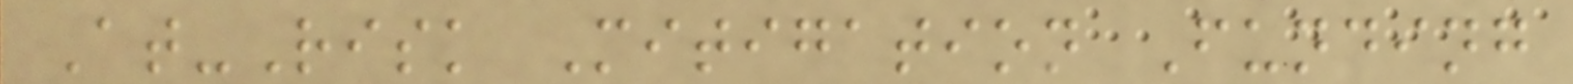At-Risk Mitigation Funding
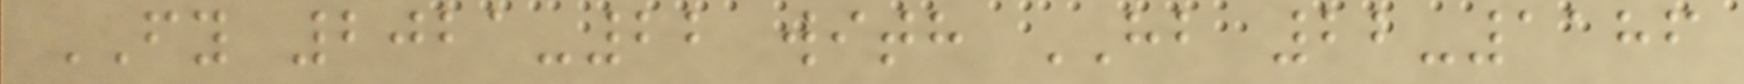FY 2021-22 with HB 22-1186
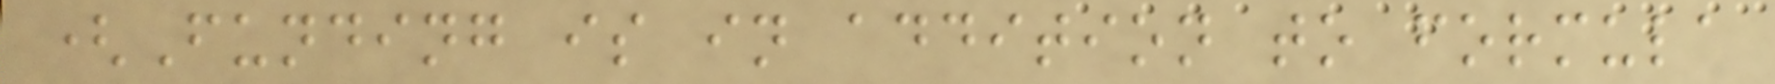(Funding is in addition to formula
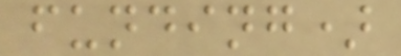funding)
